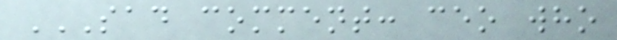SAD COMMENT: CEO WHO
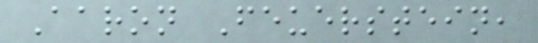Aaron Feuerstein,
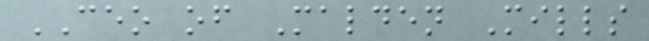CEO of Malden Mills
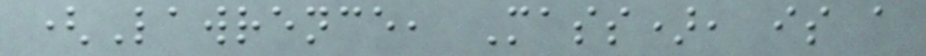(Lawrence, Mass), is a
